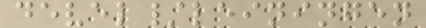devel/leiningen
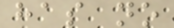has no
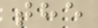the
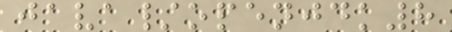java/openjdk8
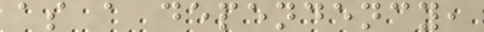as a dependency,
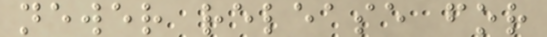newer release for
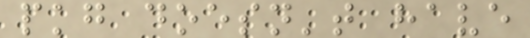pkg doesn't have
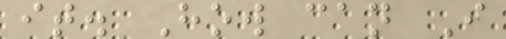it. How can I
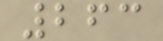263
